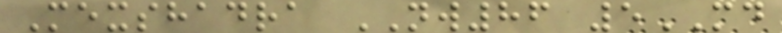Mexshadra NW86 5MD
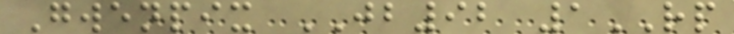Gwenpix JB92 1RP
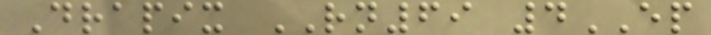Drapix RN69 4EP
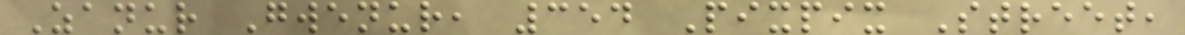Zanur Gwenur, 354 Pixpix Street,
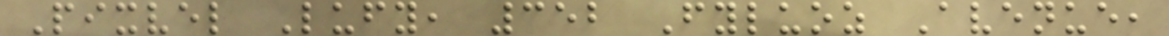Pixvel Lufy, 352 Fyluoz Avenue,
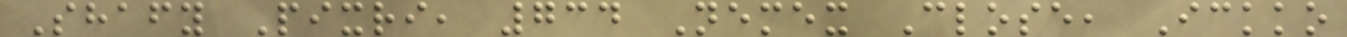Shafy Pixri, 734 Nemex Close, Ickko
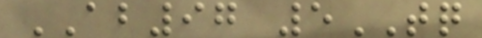AB97 5TQ
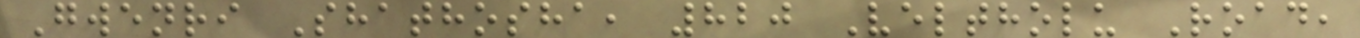Gwenri Shathosha, 820 Veltholu Road,
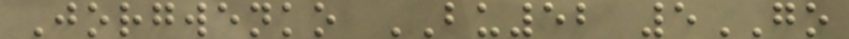Jorgwenko BU52 5GO
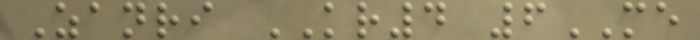Zanri KR4 6ME
